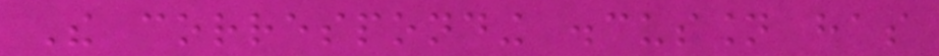The corresponding discussion has
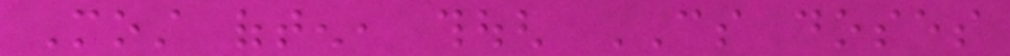Most often, though CS doses
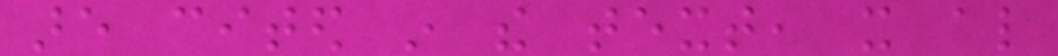are cited in the text, it also
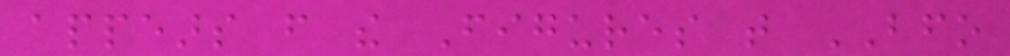appears from the Figures that BFO
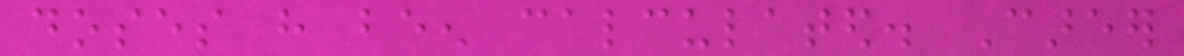doses have been calculated. Career
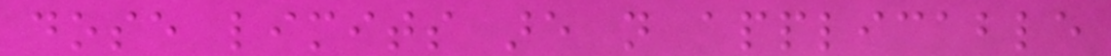dose limits are not applicable
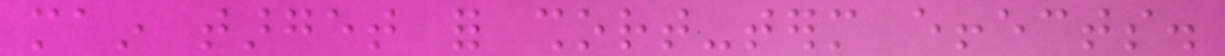main target for short-term effects.
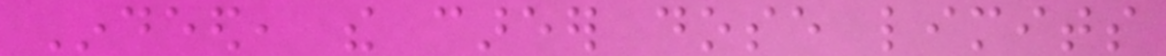Indeed, the career dose limits
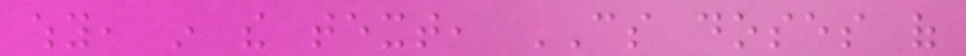why, in the text, CS doses of
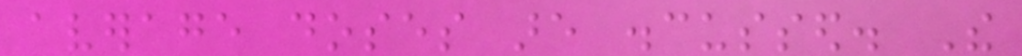average doses are discussed. The
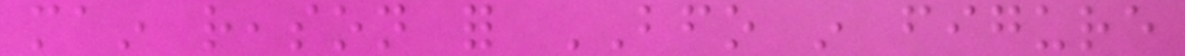main reason for BFO in figure
